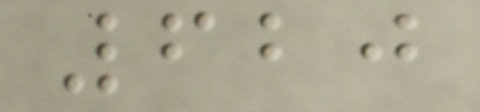620
